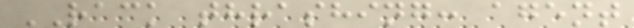RACK thrashing: agent
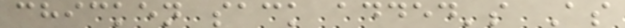chicken sack added's As
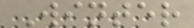Winter
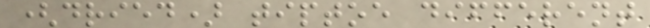(dried) tiptoe different
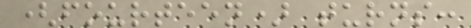(fourteen) turns:
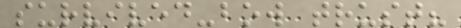survived-bow trust?
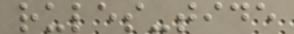rules-tide
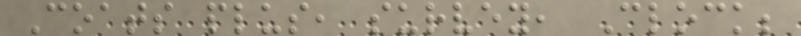Coats plus, survey, Clock;
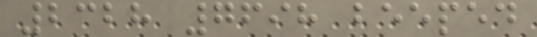2328 7698 beeped
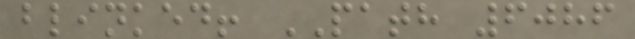blinked! PATH 6086
